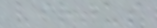virtus
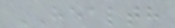HEALTH
